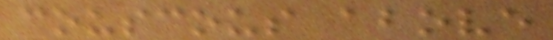couscous above
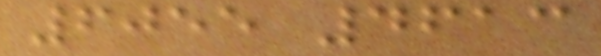6055 4613
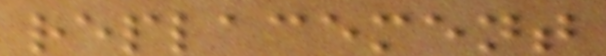replacement
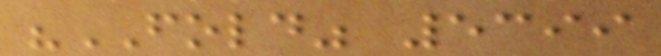"FOLD" 5399
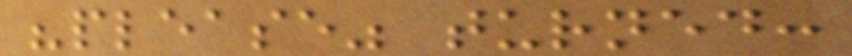"please" turned:
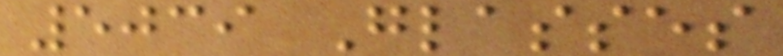5039 Glasses
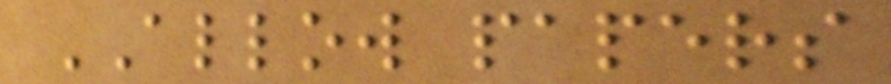ALLOW papers
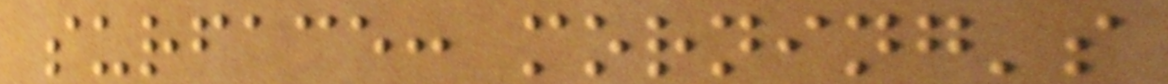surface: morning's
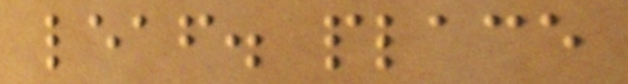leaf. place
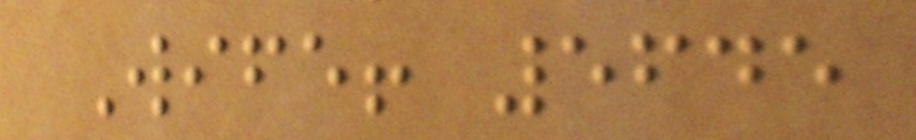Wife! 5645
